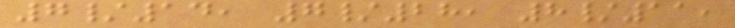7/14, 7/28, 8/11,
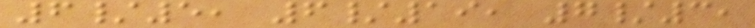6/5, 6/19, 7/3,
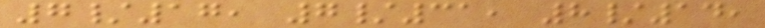7/17, 7/31, 8/14,
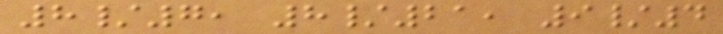8/7, 8/21, 9/4
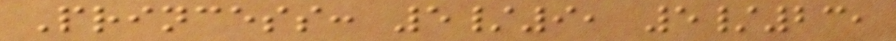Princess: 5/9, 5/23,
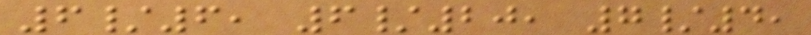6/6, 6/20, 7/4,
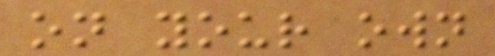on your own
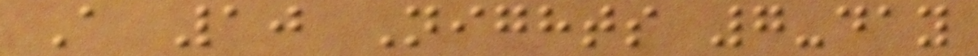A 10 Nights 7-day
